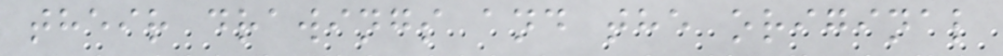their drawings and the original
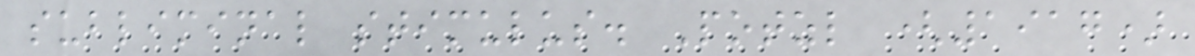subliminal stimulus. Potzl (1917)
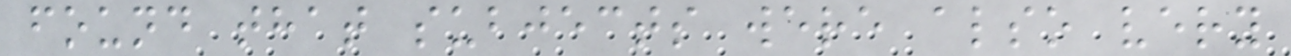found that subjects were also very
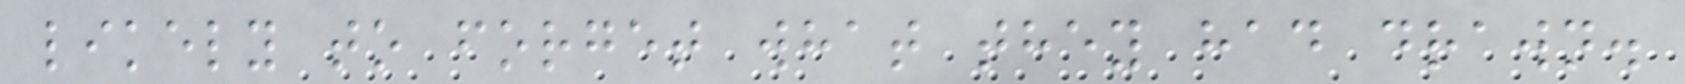likely to forget what they had drawn.
